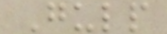Gulp
